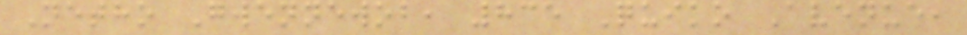Netho Gwennewob, 835 Quiko Avenue,
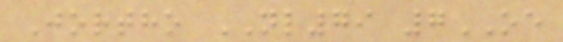Jortho NL79 7OE
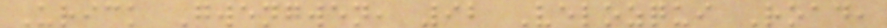Urick Gwengwen, 92 Velozqui Road,
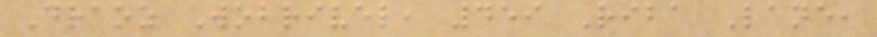Draoz Wobrivel, 459 Riba Lane,
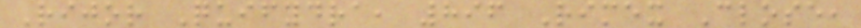Rijor Quifydra, 896 Rimex Close,
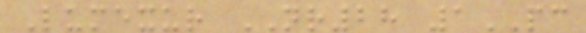Lumexur NR28 1PC
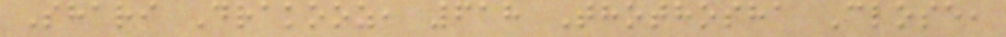Shari Drakooz, 618 Thothosha Close,
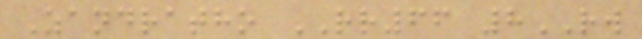Zandratho RR66 8RW
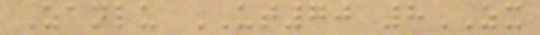Zanlu UT70 8ZX
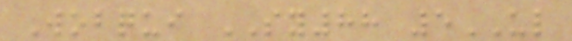Wobqui SY88 5UL
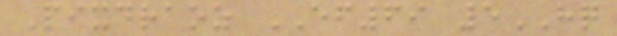Pixdraoz EF69 5HQ
